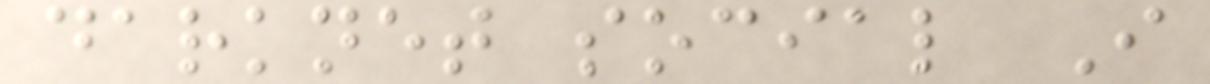darknet social I
